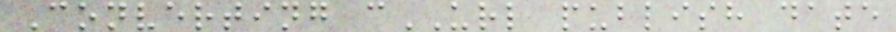Converting cURL publish date
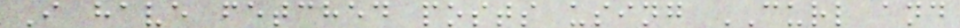I have fetched posts using CURL and
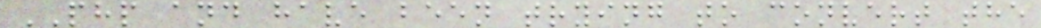PHP and have been trying to convert the
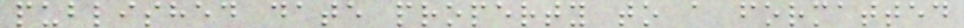published date property to a formatted
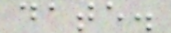date.
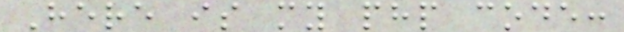Here is my php code:
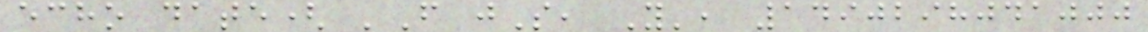echo date( 'F jS, Y', 1490298041000
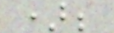);
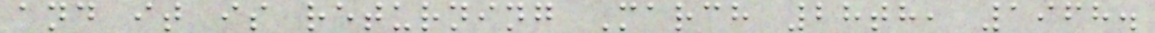and it is returning March 28th, 1968.
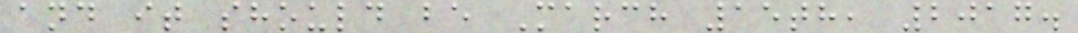and it should be March 15th, 2017.
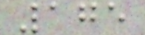175
